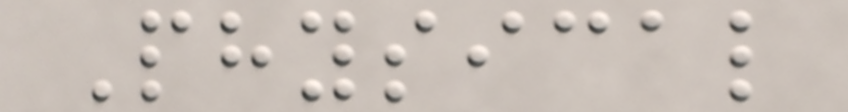Physical
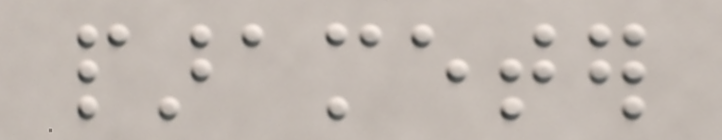parameter
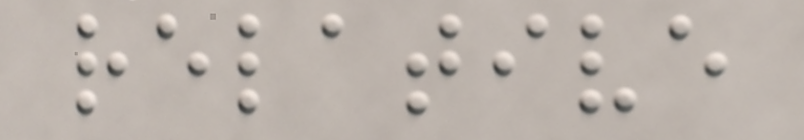relative
